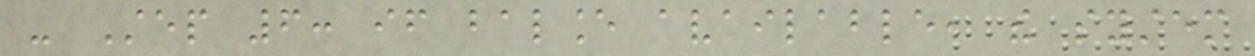- Step 6: if balance available, the system
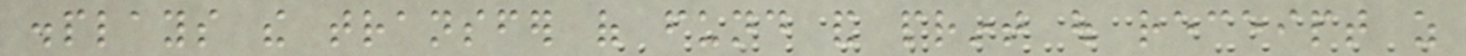displays the transfer of fund and print out receipt as
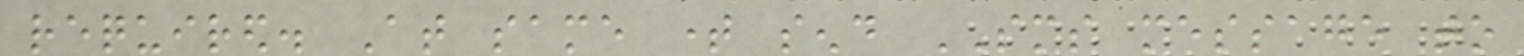required. At same time send SMS message to
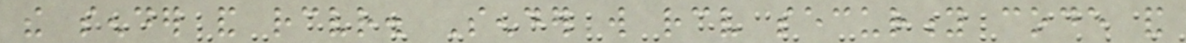the sender and receiver. Sender will receive security code and
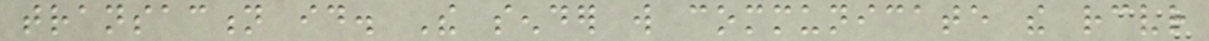transaction id. The sender will communicate the receiver
